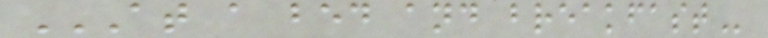AT A BED AND BREAKFAST
